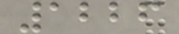1226
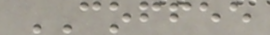COFFEE
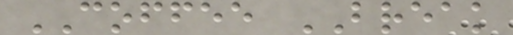COFFEE BREAK
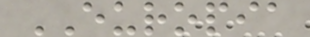EUROPIA
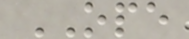OPE
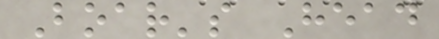Boar's Head
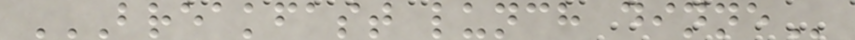BREAKFAST LUNCH DINNE
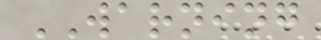WARNING
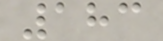183
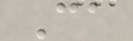Ca
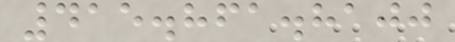415.861.8100
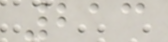213
